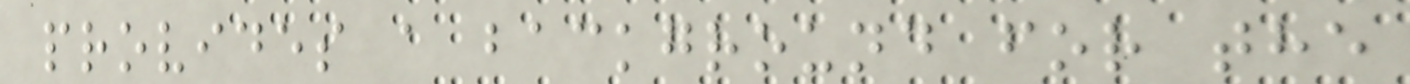provides a background for the
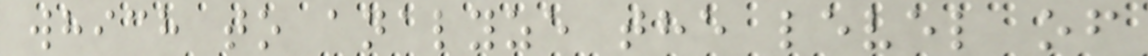which to analyze the level of
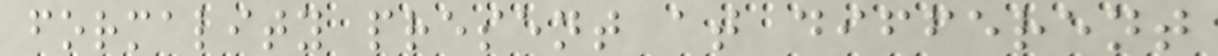formality present at different
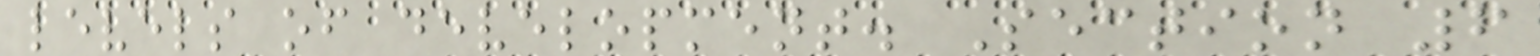levels of development. Section 6
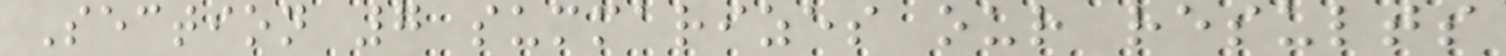Section 7 summarizes our results
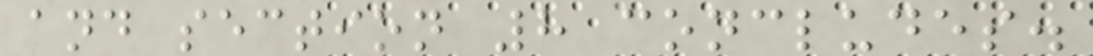and section 8 concludes.
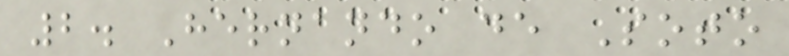2. Hernando de Soto
